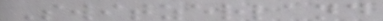Switzerland
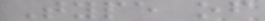Type of
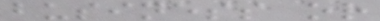business or
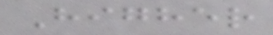Higher
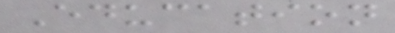Education
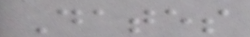Dates
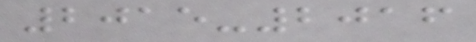2015-2016
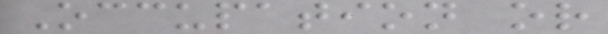Occupation or
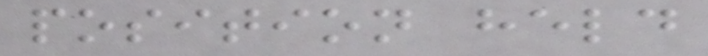position held
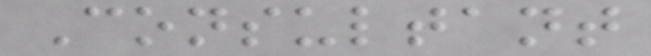Consultant
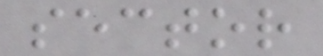sector
